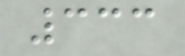333
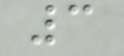3
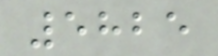5825
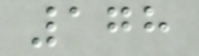178
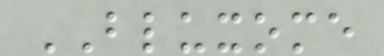BLUXOME
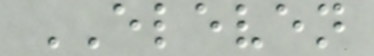ELEVEN
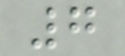7
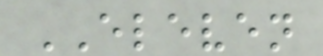ELEVEN
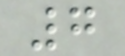7
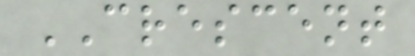CRESCENT
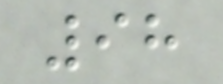98
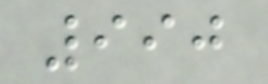990
